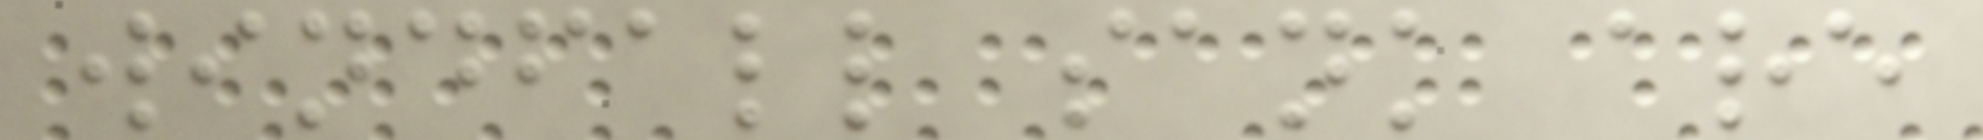windfall sank are
